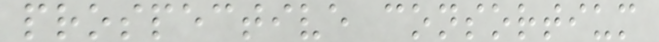prospective consortium
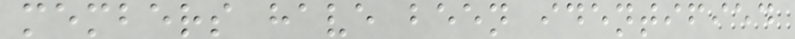members have been identified
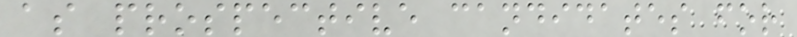as prospective candidates for
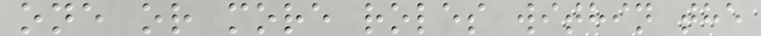one or more roles within the
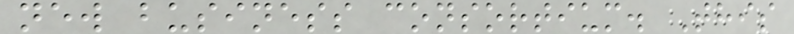new business consortium. This
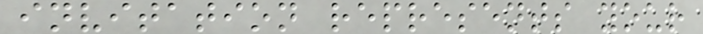invitation represents your
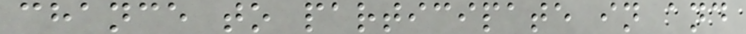chance to participate in and
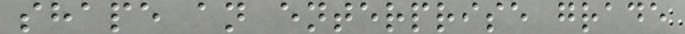shape an enterprise grade
